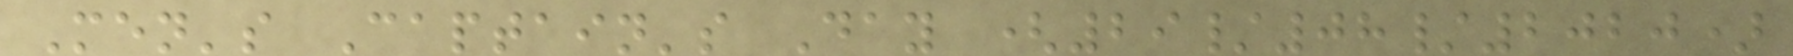Men's Captain's Day (29/08/2020)
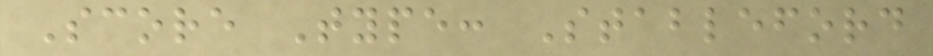Score Type: Stableford
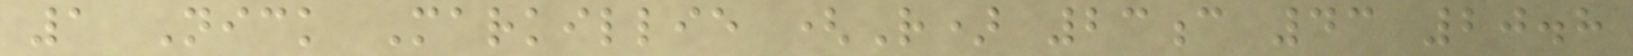1 Nick Markillie (R) 23c 43 20.8
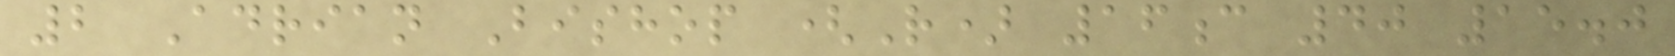2 Adrian Bishop (R) 16c 40 15.0
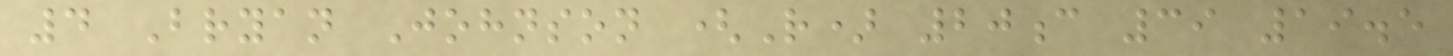4 Bryan Johnson (R) 20c 39 19.5
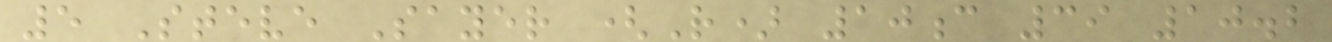5 Steve Sayer (R) 10c 39 10.2
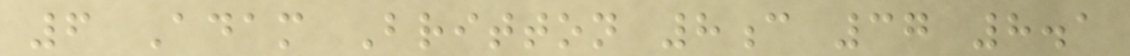6 Adam Britton 8c 37 8.1
